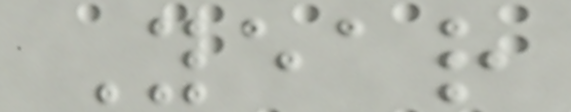Year
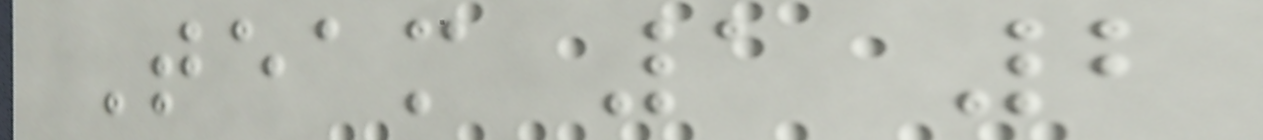Team 1 2
